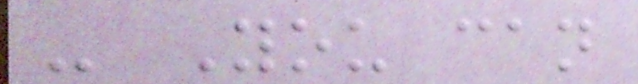- You can
